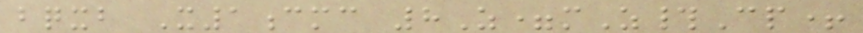bqxb X1cmc 8Z=mZ#Cp+
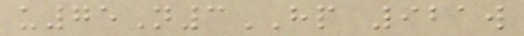u75N3HP 921w
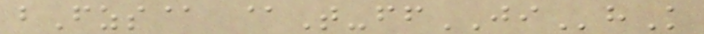bFzs@ @T-ffJIhK
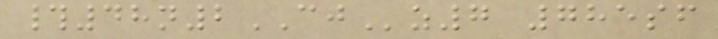#48n2CJz7 785sf
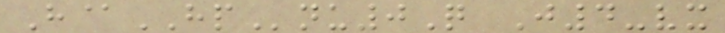H@HPnu0Q J4-vx
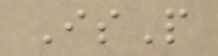IsP
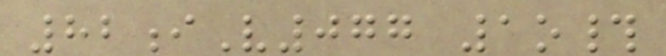82iV077 1o#
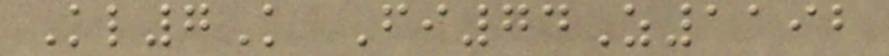Kl7K Fi74Z1192
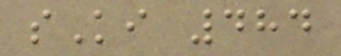sKi 484
